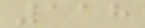118
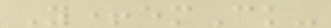Y+emCk-
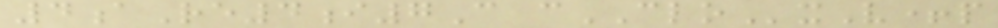4aRe4i7C cCLOxV+p
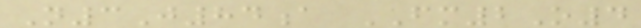N3J84a FM2O4
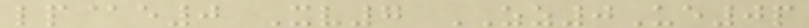lp@e0 Xv7 ZZ0Ue0p
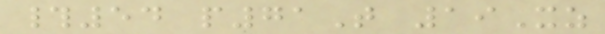#54 p71T 19Xz
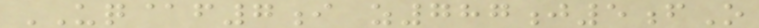UQ@f7i z787j5fO
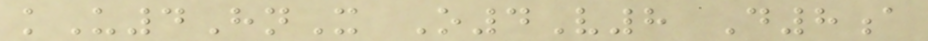kU4HnX O4V8 D8a
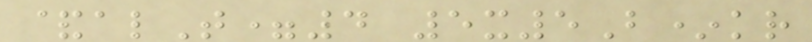&alT=4 5x5B*kr
